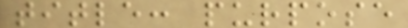title: purpose
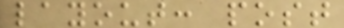layout: post
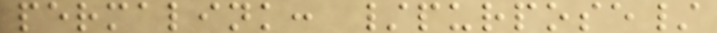permalink: /purpose/
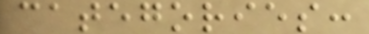categories:
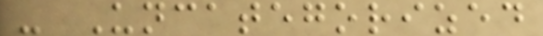- Uncategorized
